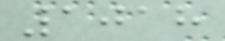1018
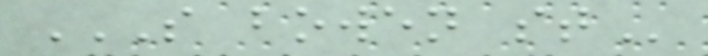S BOWEN ST
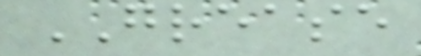GREASE
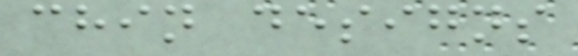chin designs
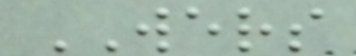WERS
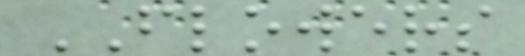FLOWERS
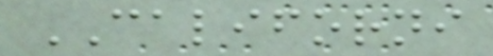CALIFORNI
